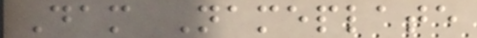Dam Nameplate
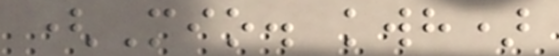(Mio. kwh)
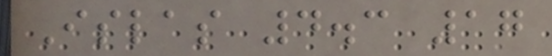Islas 4.3 17
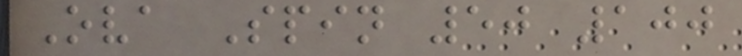Ova Spin 50 100
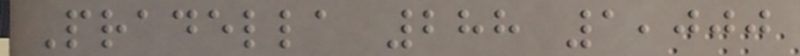Pradella 288 1,000
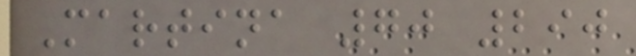Martina 70 290
